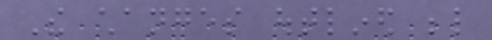The changes outlined below
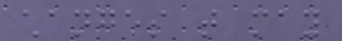changes that may
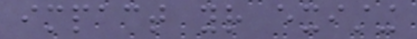impact your existing
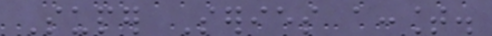Super Series account.
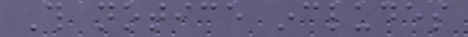This notice includes
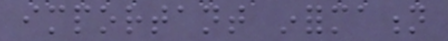important information
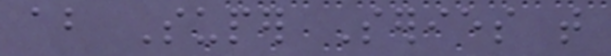about Super Series that
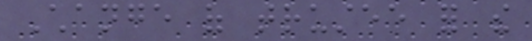Change of trustee for the
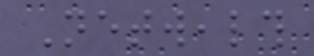Netwealth
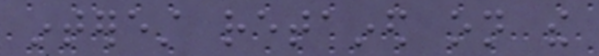interest retained on the
